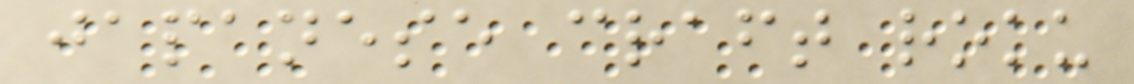japanese craft roku
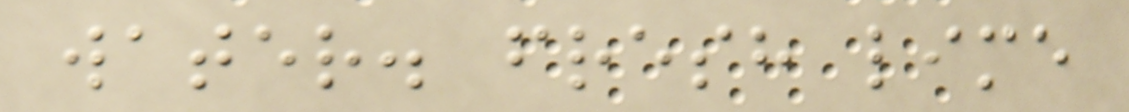water. fresh lime
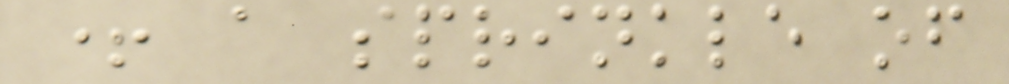+ a sprinkle of
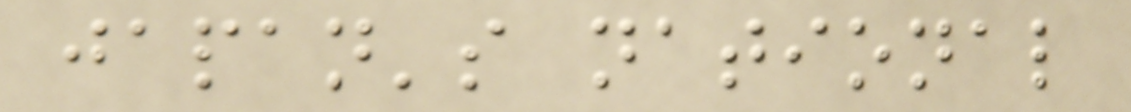japan's national
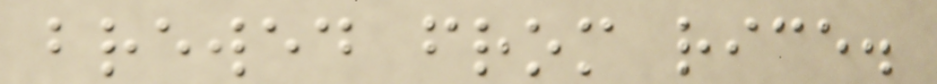brewed from rice.
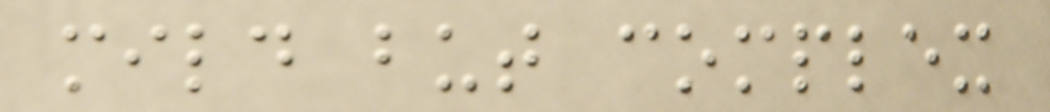mild but complex
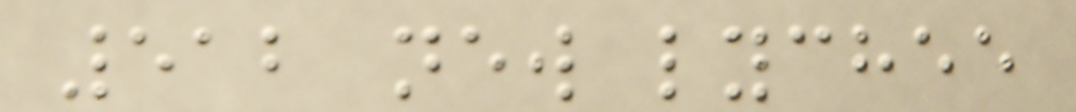512 new lychee
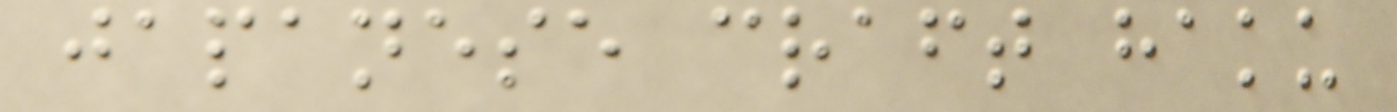japanese craft haku
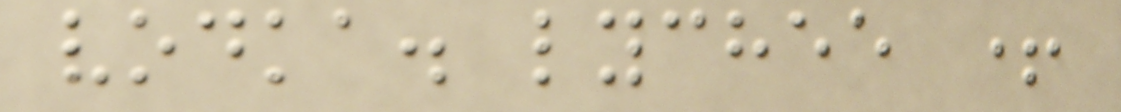vodka. lychee +
